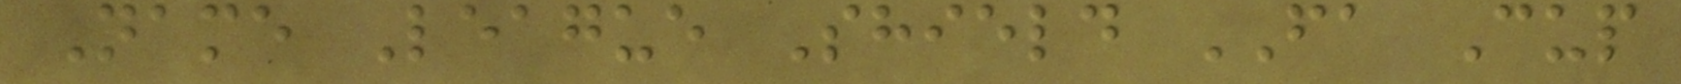Name League Shield FA Cup
